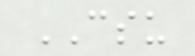CSU
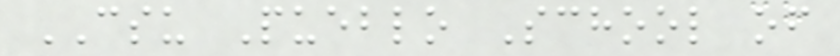CSU Pueblo School of
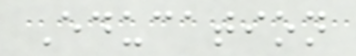Education
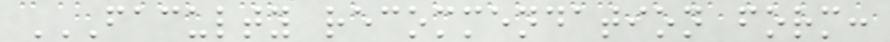FACULTY RECOMMENDATION FORM:
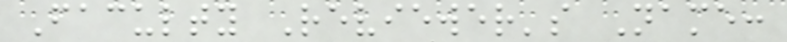Faculty Reviewer's Name:
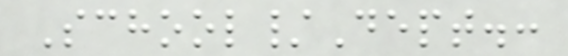School/Dept.:
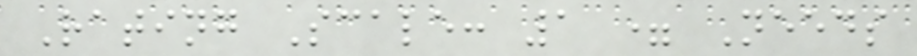Rating Scale: 1 = Needs
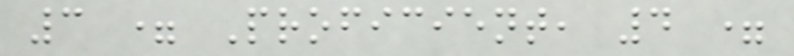3 = Proficient, 4 =
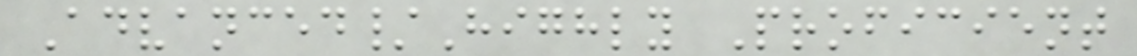Advanced/Highly Proficient
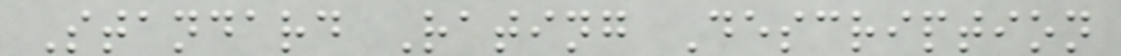Standard Rating Description
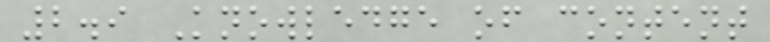2.9 Knowledge of content
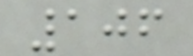106
